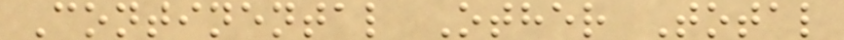Continental Other Total
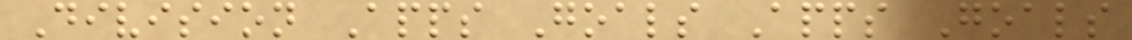Division Apps Goals Apps Goals
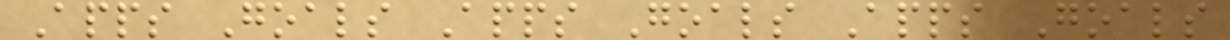Apps Goals Apps Goals Apps Goals
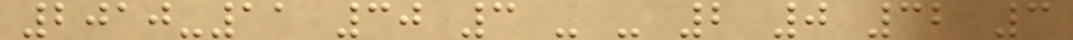2010-11 30 3 - - 2 0 32 3
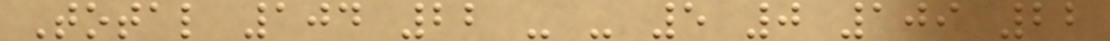Total 104 22 - - 5 0 109 22
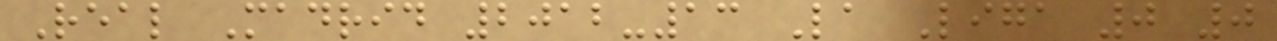Real Madrid 2012-13 La Liga 0 0
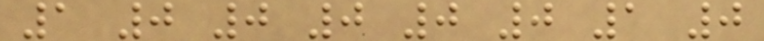1 0 0 0 0 0 1 0
